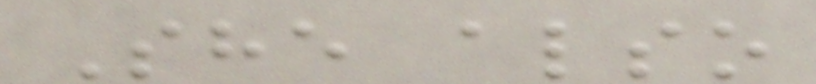She also
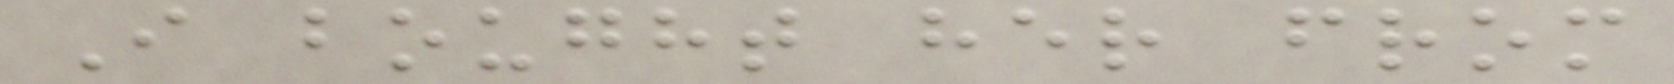I bought her from
